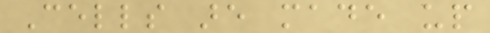Cells are made up
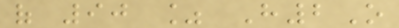of 90 % H2O
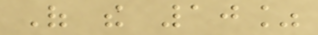Of the 10%
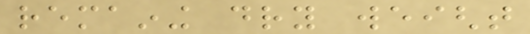remaining dry weight
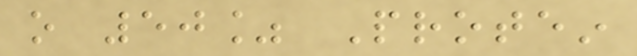o 50% Protein
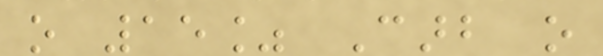o 15% Carb o
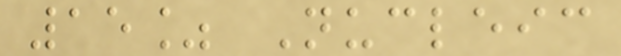15% Nucleic
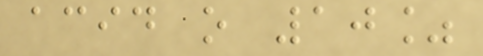acid o 10%
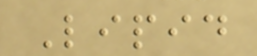Lipid
